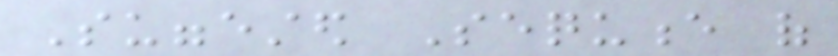Suggested Sequence of
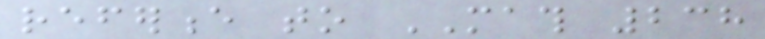reference to MATH 238
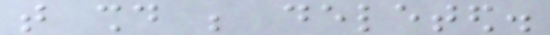that should be deleted.
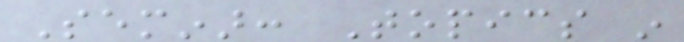Seminar: Topics in
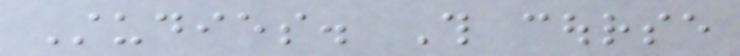Studies. This course
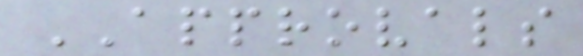APPROVALS
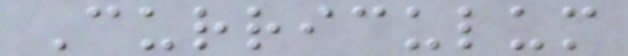Curriculum
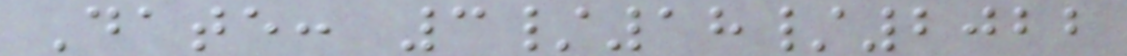Date: 3/18/2022
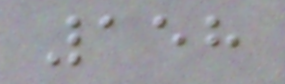158
